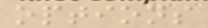options
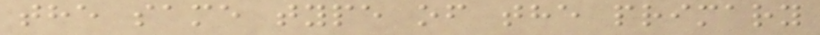the same type of the primary
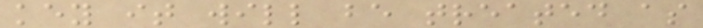key it will be treated as
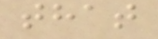that
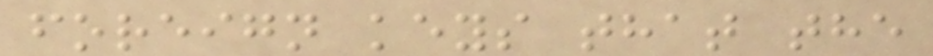foreign keys that the
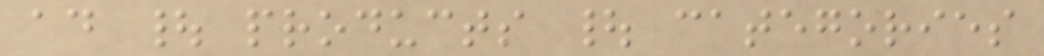ad | products | categories
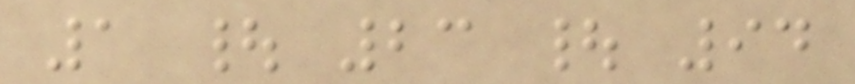1 | 23 | 94
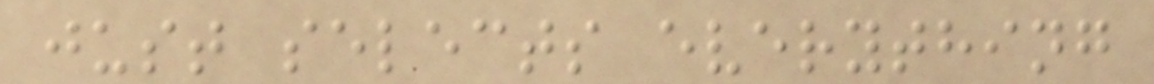just selects everything
